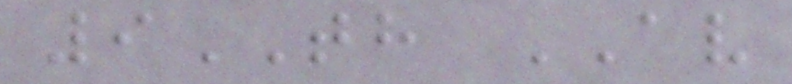9TH AV
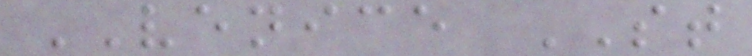VENICE ST
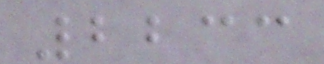2233
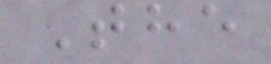The
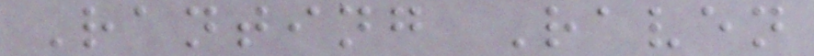Ranting Raven
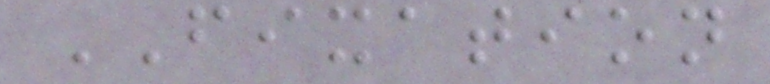FIXATION
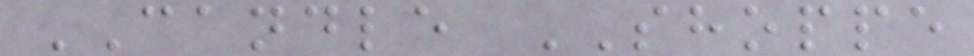CANDLE SHOPPE
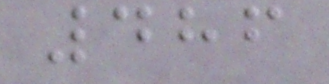486
